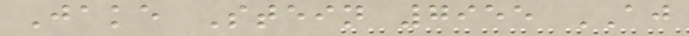Jake Stein 7955 AJ
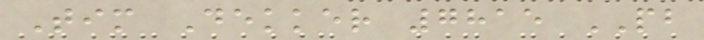Tim Dekker 7815 PB
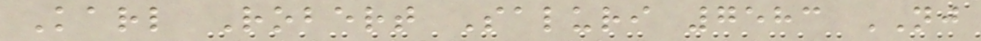Karl Robert Saluri 7583 NJ
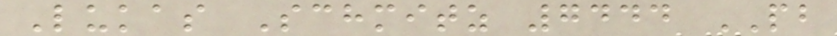Lukas Schmitz 7444 PB
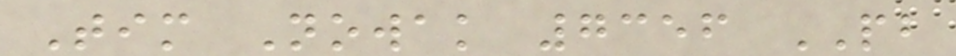Tim Nowak 7356 PB
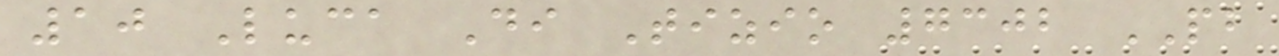10 Luca Di Tizio 7302 PB
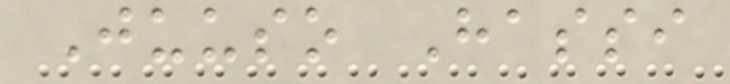Juuso Hassi
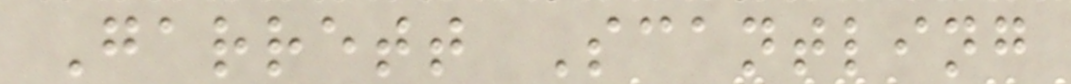Garrett Scantling
